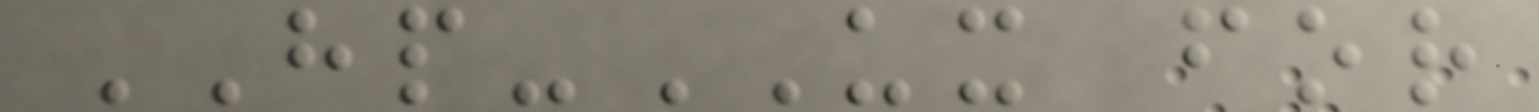HP-UX for
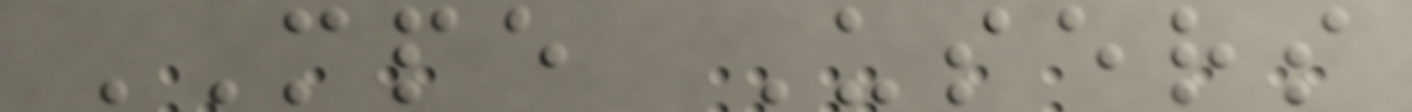MPE Users
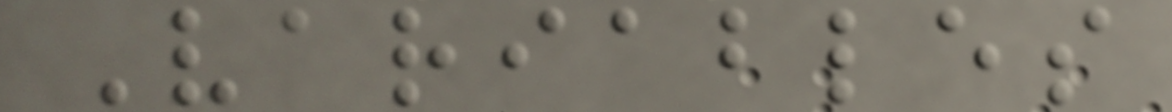Variables
